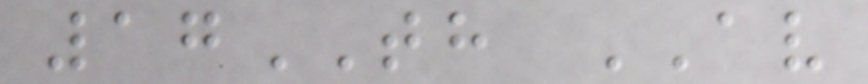17TH AV
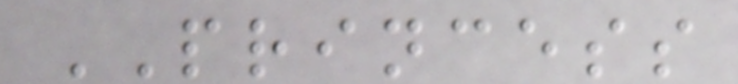PRINCESS
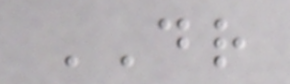DR
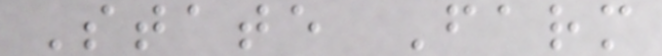State Farm
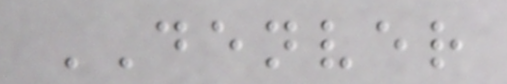DENVER
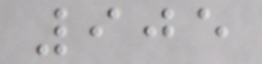905
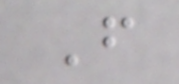F
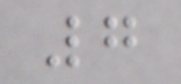7
